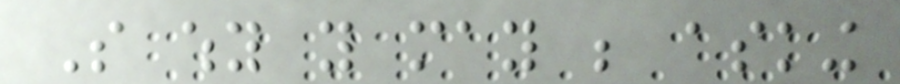So why you may be asking
